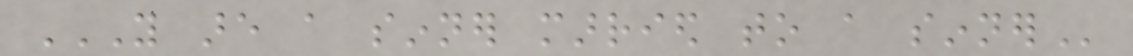YOU ARE A SINNER MARRIED TO A SINNER
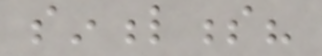sinfulness?
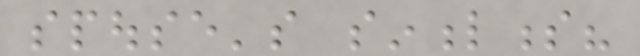spouse's sinfulness?
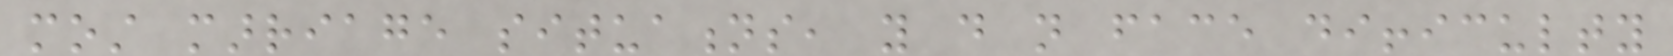most marriage situations, you do not face difficulty
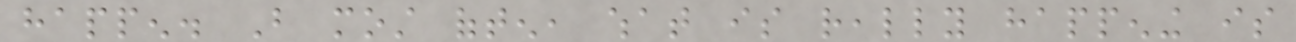happen. But most often, what is really happening is
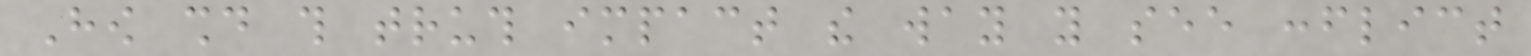How should this truth impact the way you see conflict
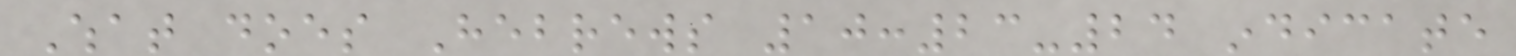What does Hebrews 10:23-24 indicate
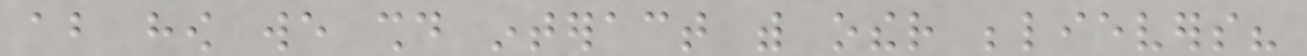about how we should interact with other believers?
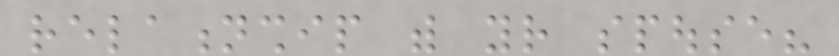relationship with your spouse?
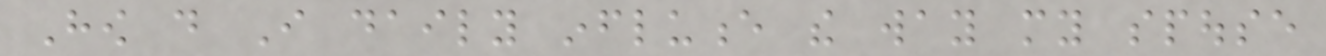How do I daily influence the way my spouse
